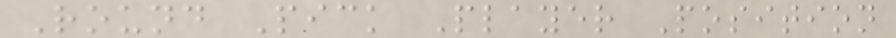Round Pick Player Position
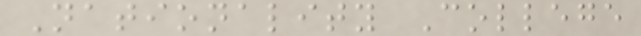Nationality College
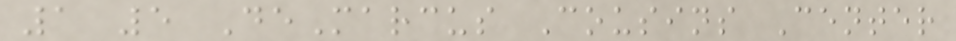1 5 DeMarcus Cousins Center
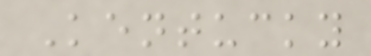Kentucky
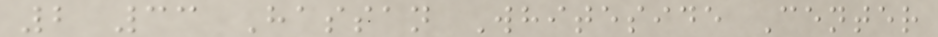2 33 Hassan Whiteside Center
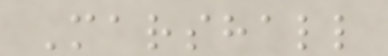Marshall
